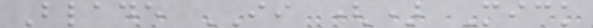Blade II () Mick
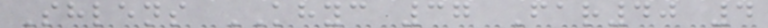Shlens KHYC 37 Far40 4
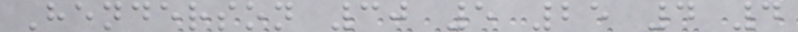Henderson 30 5 25 4 4
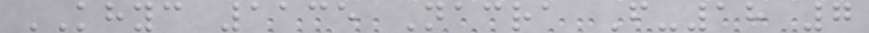KHYC 1135 Nacra F-18 7
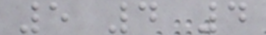5 4 4
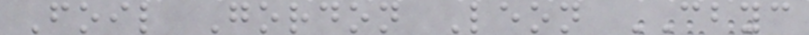Foil Gordon Leon CBYC
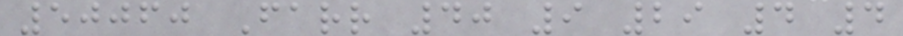50060 Farr 40 9 29 4 4
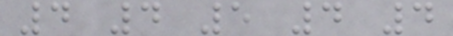4 4 5 4 4
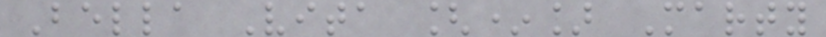Bella Vita [*] Marty
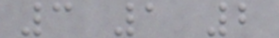3 1 2
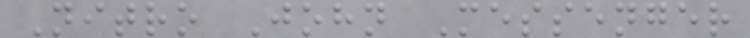Nitro John Messenger
